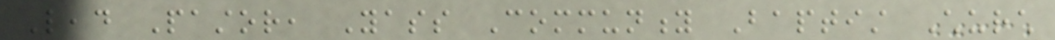Lead Pastor, Yass Community Baptist Church
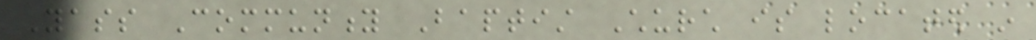Yass Community Baptist Church is located in
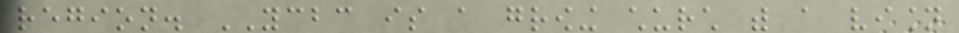region. YCBC is a growing church with a vision
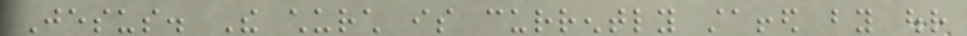Jesus. The church is currently staffed by our
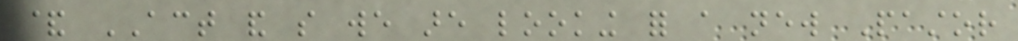& ACT and so we are looking for a new Pastor
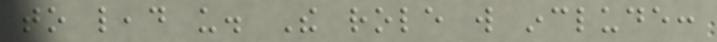to lead us. The role will include:
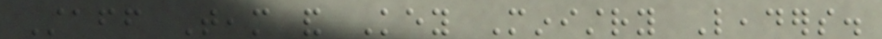Staff Team and Key Ministry Leaders.
